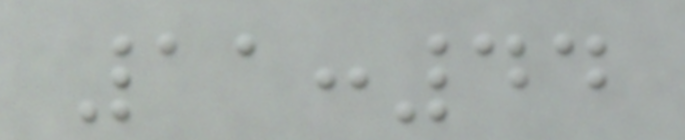11:44
